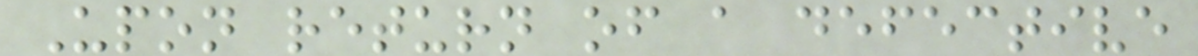Upon return of a defective
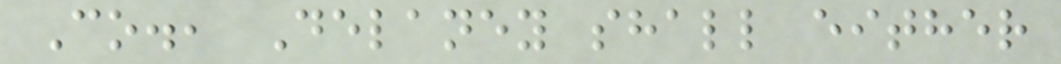Co., Delaney shall either
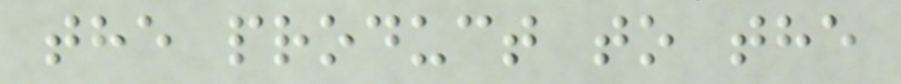the product to the
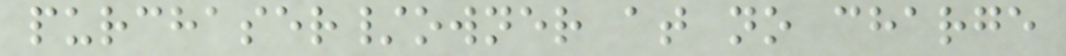purchaser/owner at no charge
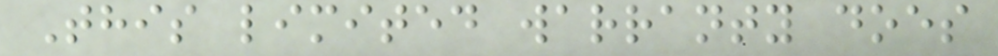This limited warranty does
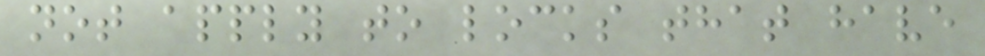not apply to locks that have
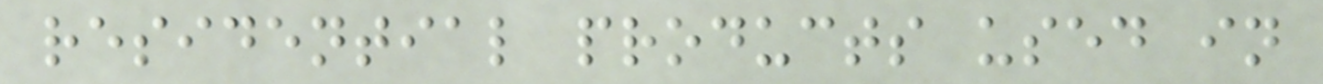residential products used in
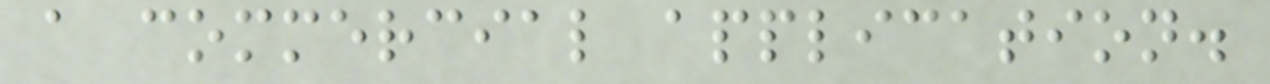a commercial application.
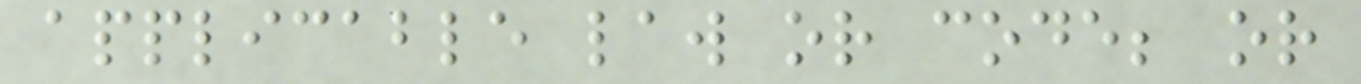applicable law or code; or
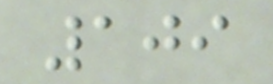109
